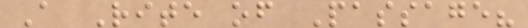A Rite of Passage?
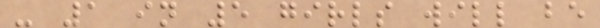- 1 in 5 girls will be
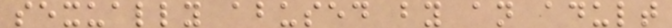sexually abused by an adult
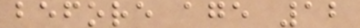before age 12
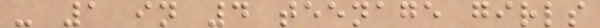- 1 in 4 teenage girls
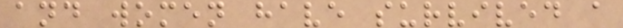and women have survived a
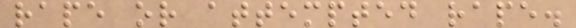rape or attempted rape.
